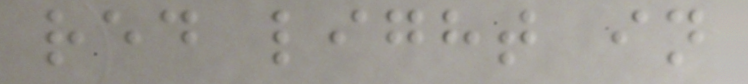red light in
